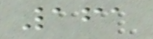161
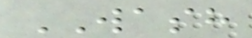WASH
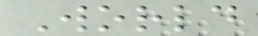World
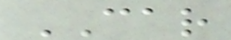CAR
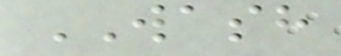WASH
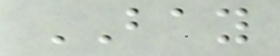BAY
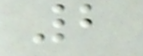2
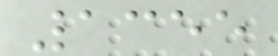1355
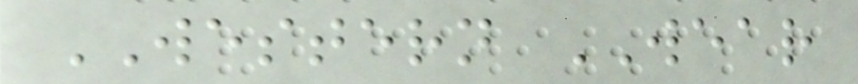WESTERN WEAR
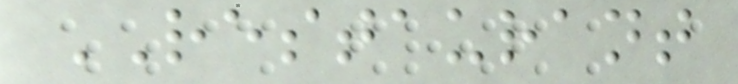RESTAURANT
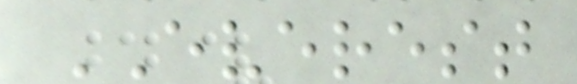EVEREST
